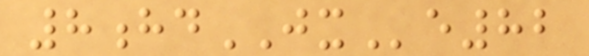8hdJXe82
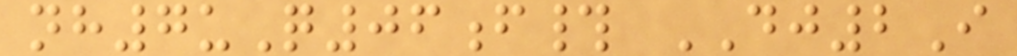nh7uQ06f# DJ2I
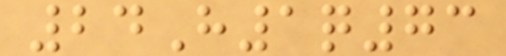24H1q73
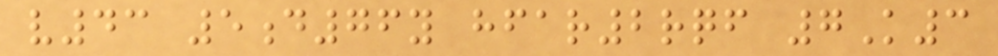v43 5d76y hfar2rqf 7K3
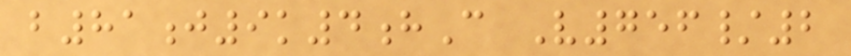b81j9k4hC V756/2
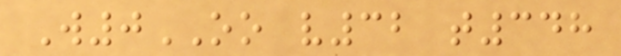W0OO v32 t348
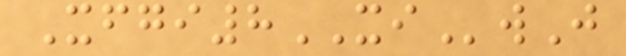Xfgi8XIwJ
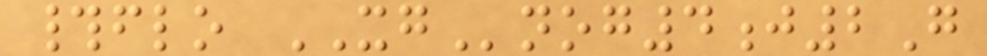#flo XGnog4j2G
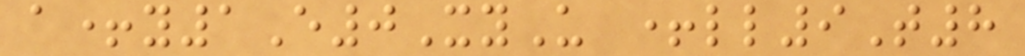a+y1E0XyU +ll9T8
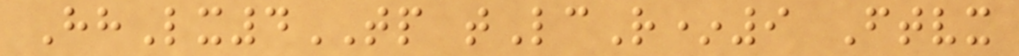HhLx4TP tLcR*9 Ftvx
